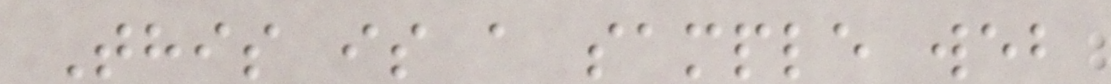This is a sample web
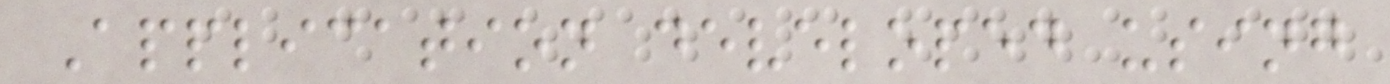Application developed using
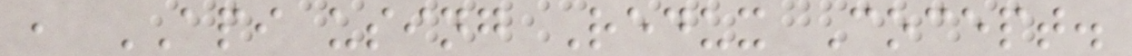, API using Redux Cocept.
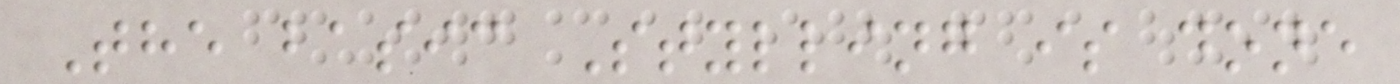The basic Stylling is done
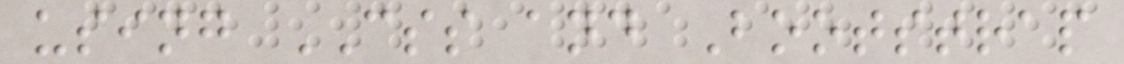using CSS and Bootstrap
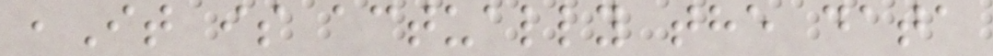,It is actually the data
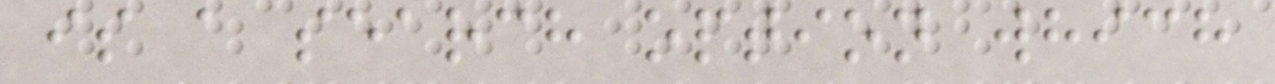is a search option which
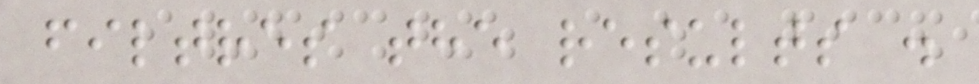filtres the results .
